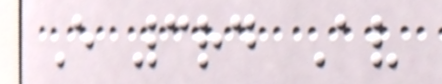E 3rd Av
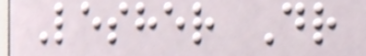Lesher Dr
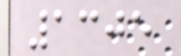1305
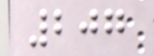207
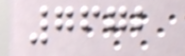7672
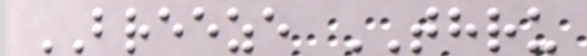BREEZE THRU
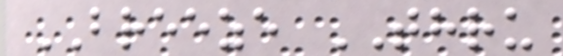BREEZE THRU
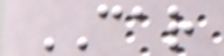CAR
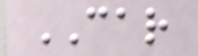CAR
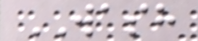WASH
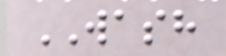WASH
